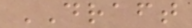DRAFT
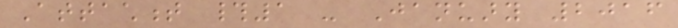Attachment #1 - January 2016
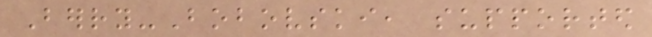Berry-Bobovski, supported
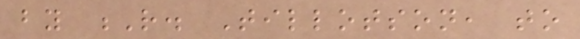by R. Tillotson, to
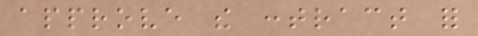approve the contract for
